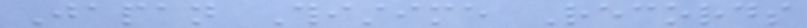Japan Thistime Records
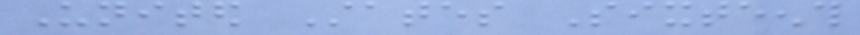United States Sixteenth
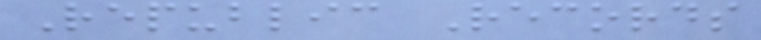Republic Records
